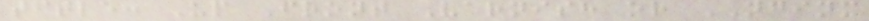title: Up Front Varnish or NGINX
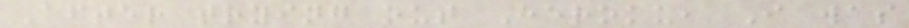After trying out Heroku, I was
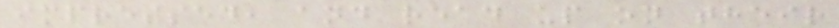impressed, and read up on their
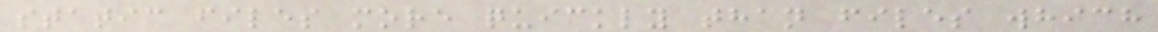static files more quickly than files which
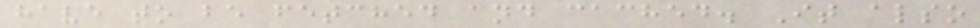have to be fetched and cached. It also
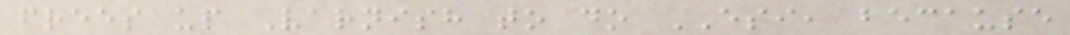frees up Varnish to do ESI, because
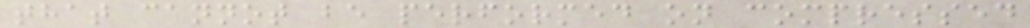that cannot be performed on compressed
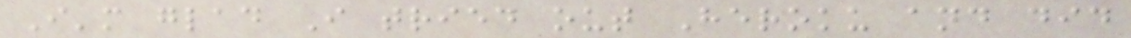I'm glad I tried out Heroku and did
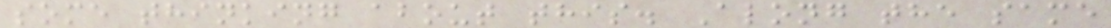some thinking about this. Along the same
